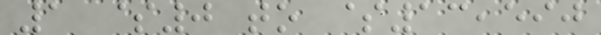1 $0 to $13,590
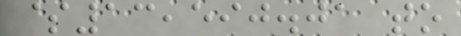$13,590.01 to
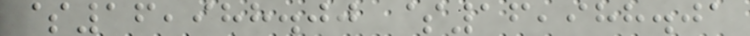$16,988.00 $16,988.01
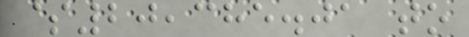$20,385.01 to
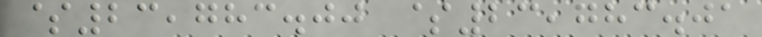$23,783.00 $23,783.01
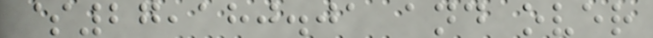$27,180.01 and over
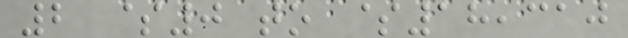2 $0 to $18,310
